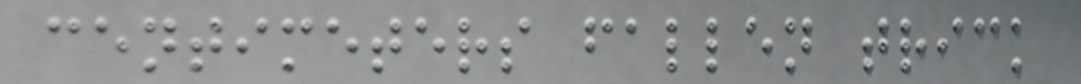centimeters fallen trick
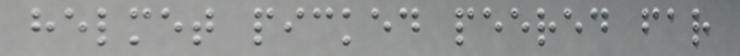helmet picked peered far
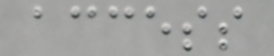access
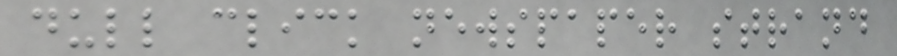dull click newspaper strand
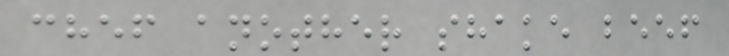chef another shake beef
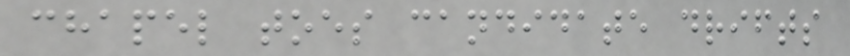chapel toes candidate drifts
